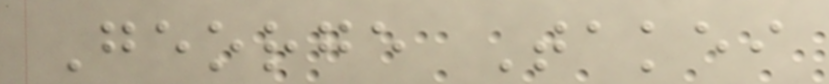George Takei
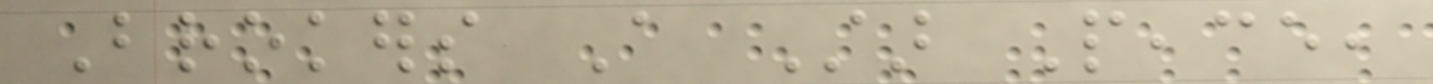Brokers A Star Peace,
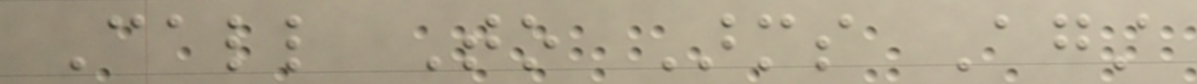Call To Arms Against
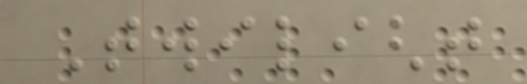Twilight
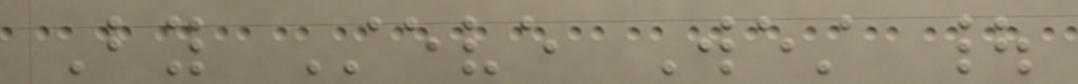By Steve West |
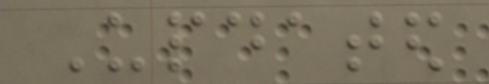Updated
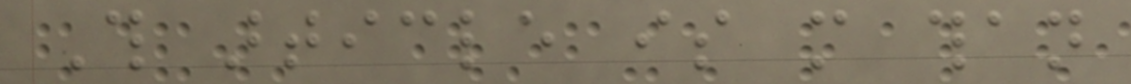This article is more than
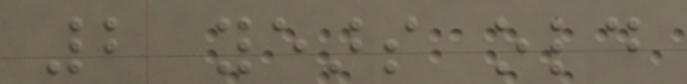2 years old
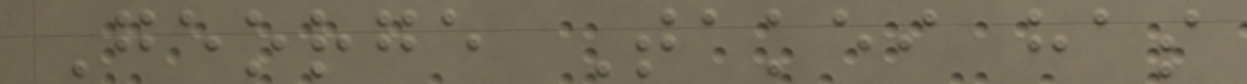George Takei has
